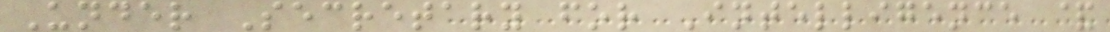Under Secretary for Intelligence &
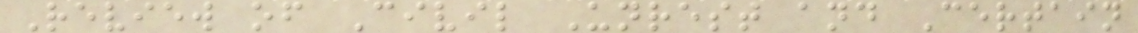Review of Civil Unrest and Certain
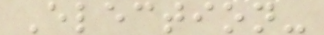Election-
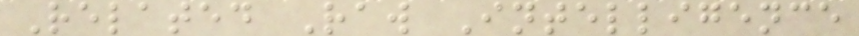Related Raw Intelligence
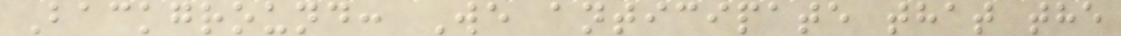Background: We anticipate that the
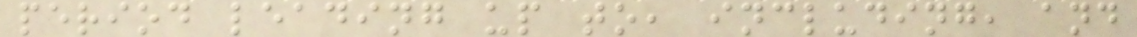period leading up to, including, and
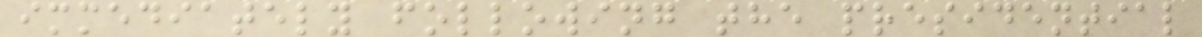immediately following the presidential
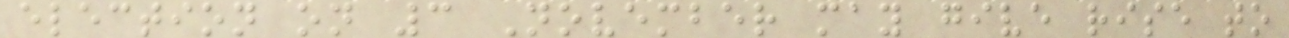election on 3 November may give rise to
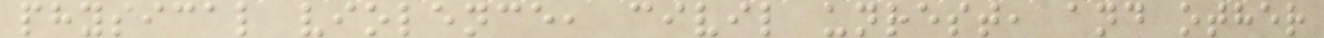physical violence, civil unrest, and other
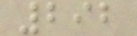292
